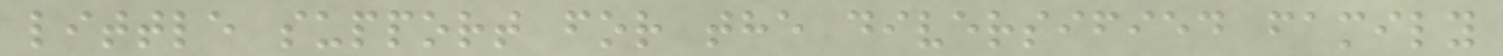little support for the diversified family
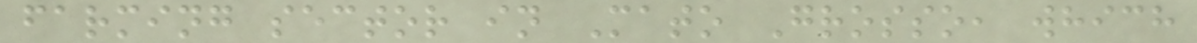farming sector in Mato Grosso, which
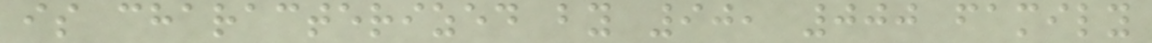is characterized by 90, 000 family
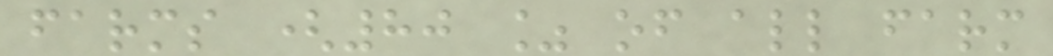farms (80 % of all farm
